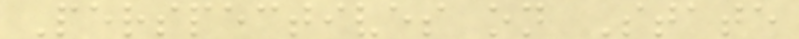Perspectives on State
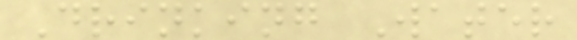Drinking Water
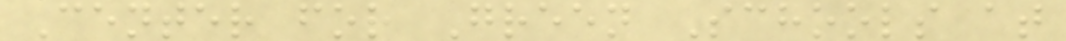Center for Green Schools at
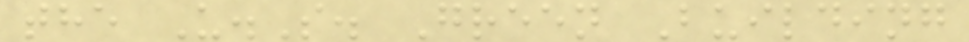the U.S. Green Building
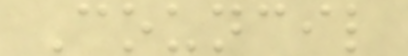Council
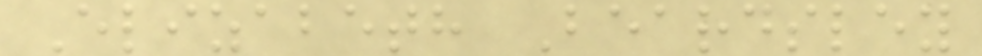Elizabeth Beardsley
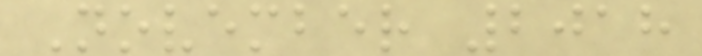November 2018
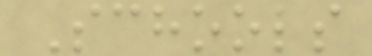Schools
